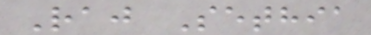Raj Sethia
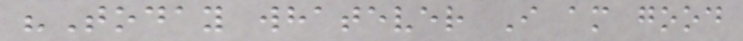"Today whatever I am good
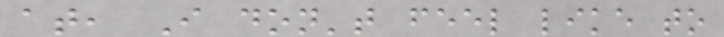at, I don't feel like to
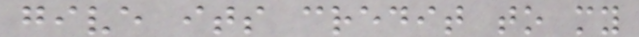give its credit to my
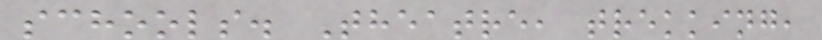schools. Theatre, trekking,
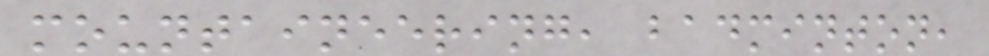mountaineering, badminton,
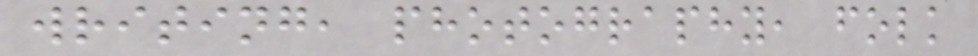writing, photography, folk
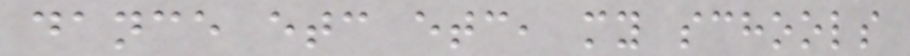dance etc etc, my schools
